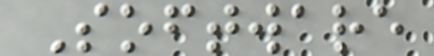Software
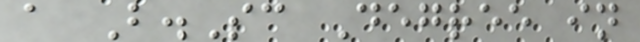a B.Sc Degree in
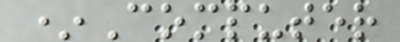*Computer
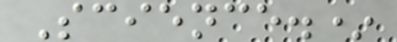Science.*
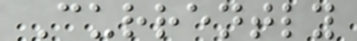Currently
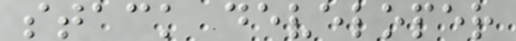stack developer
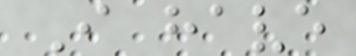I have
